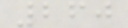260
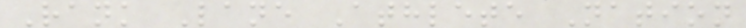Rank Lane Athlete Nation
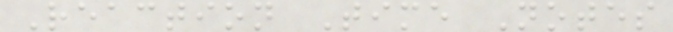Reaction Time Notes
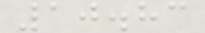10.83
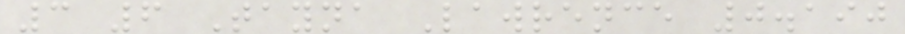3 6 Tayna Lawrence 0.190
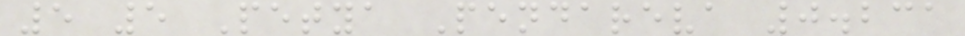5 5 Petya Pendareva 0.231
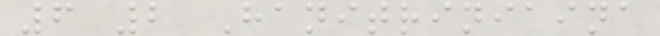6 2 Hanitriniaina
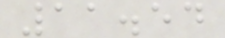11.54
